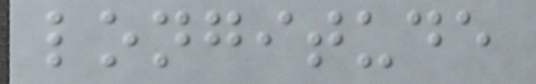longitude
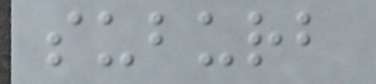suburb
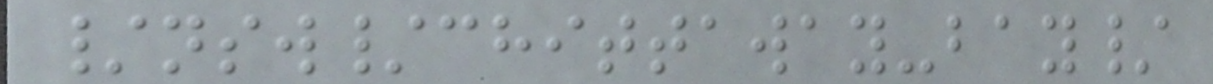/nsw/chittaway-bay/
